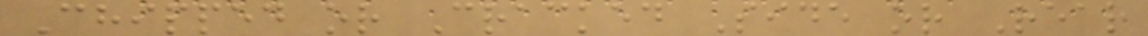Chipped or Cracked Side or Rear
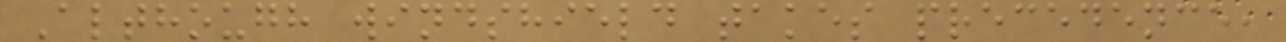Although windshield takes precedence,
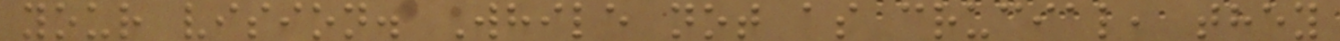your vision. While not as crucial, they
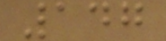147
